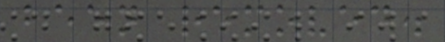been removed.
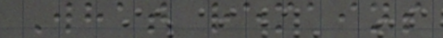What remains
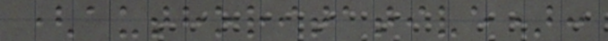(authoritative):
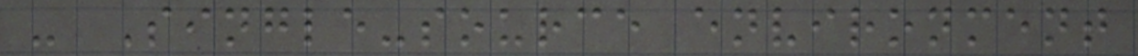- Single-source environment
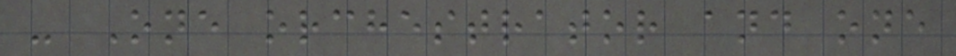- One orchestrator and one
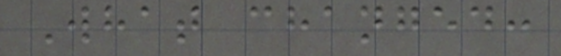What changed:
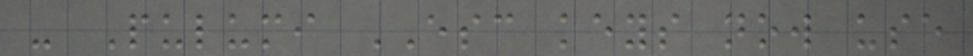- Pulumi ESC keys now use
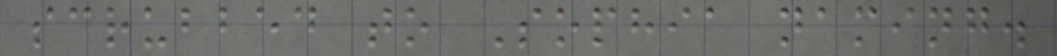scrubbed to Sophia naming.
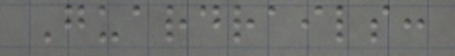Guardrails:
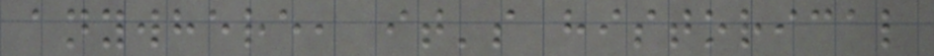anywhere, it's historical
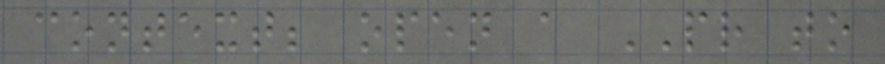context; open a PR to
